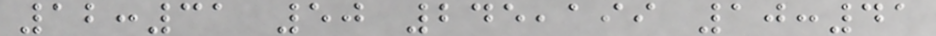12:31 50 245,199 10:41
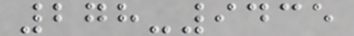278-9435
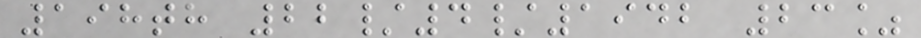198th 22/4/1942 23%
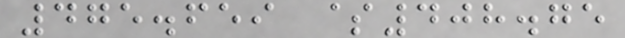475.659 $408.75
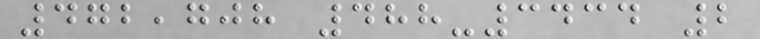472,708 488-3434 2
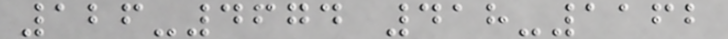126-4674 418-1162
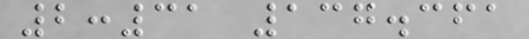2:31 137.361
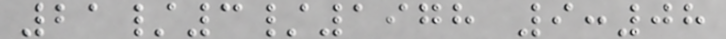21/3/1978 9:08
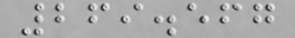269.567
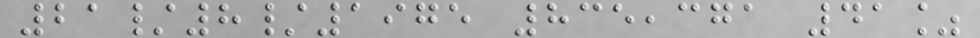21/8/1975 835,371 41%
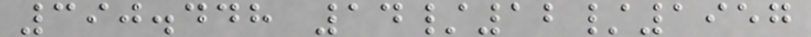390.448 14/12/1957
